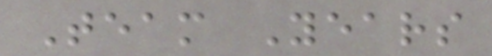Team Years
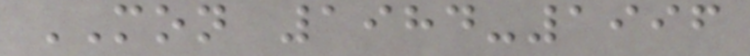MON 1984-1996
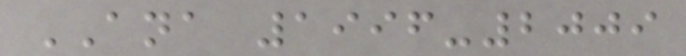ANA 1996-2009
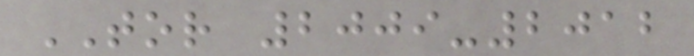TOR 2009-2012
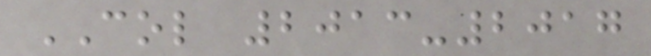COL 2013-2017
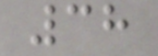38
